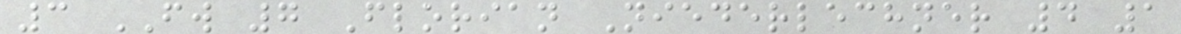3 FW 7 Florian Niederlechner 4 1
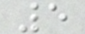5
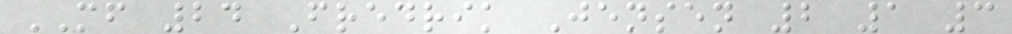MF 24 Fredrik Jensen 2 1 3
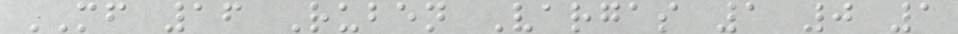MF 16 Ruben Vargas 1 0 1
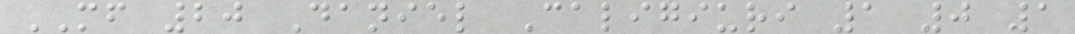MF 20 Daniel Caligiuri 1 0 1
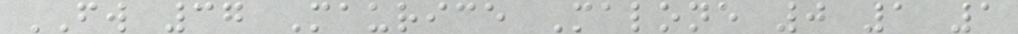FW 37 Maurice Malone 0 1 1
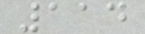114
